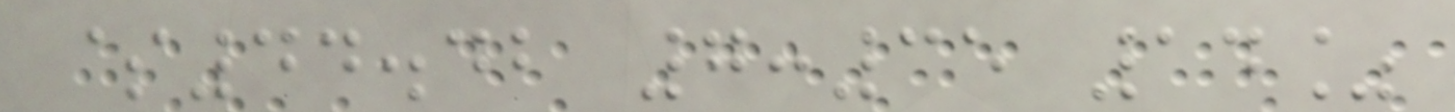$44.42 7:35 14%
